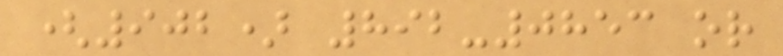(902) 892-0853 or
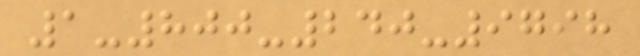1-800-240-9798
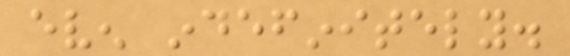even indefinitely.
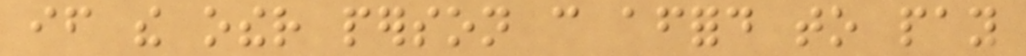if the other person can afford to pay
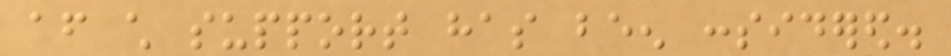after child support has been considered.
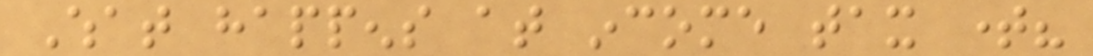What happens at income tax time?
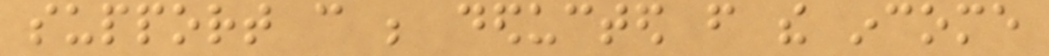support can be deducted from the income
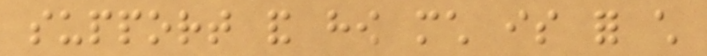support and how much is for child
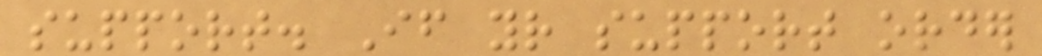support. If your support order
